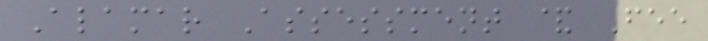Alamar Assessment & Fee
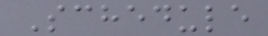Schedule
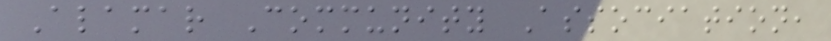Alamar Community Association,
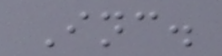Inc.
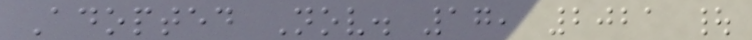Adopted Nov. 17, 2021 |
